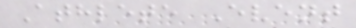Athlete Event
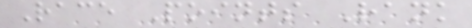Race Points Rank
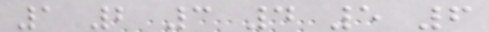1 2 3 4 5 6
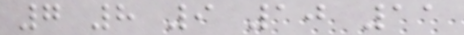7 8 9 10 11
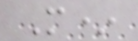M*
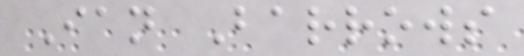Ian Barrows
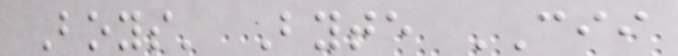Boys' Byte CII
